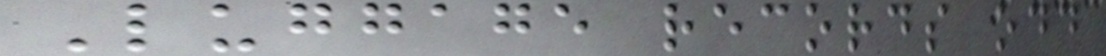Luggage records odd
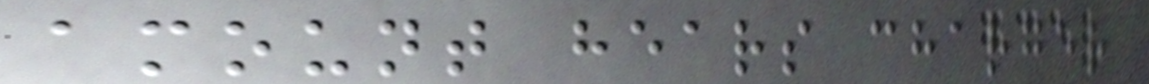amount hears charger
